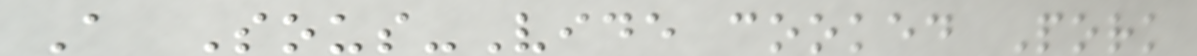A Sous-Vide cooked Pork
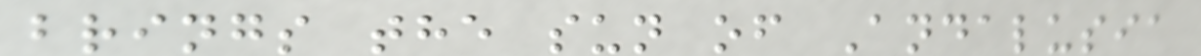brings the sun of Andalusia
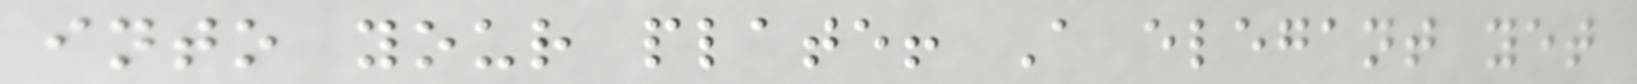into your plate! A elegant yet
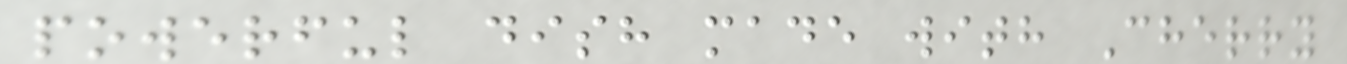powerful dish made with Cherry
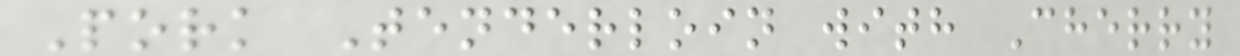Pork Tenderloin with Cherry
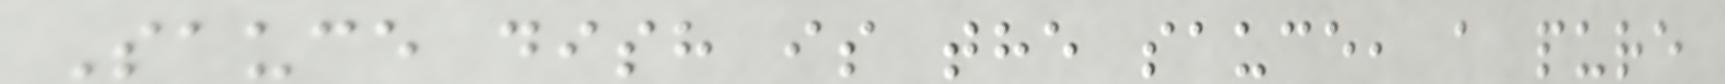Sauce dish is the sauce, a pure
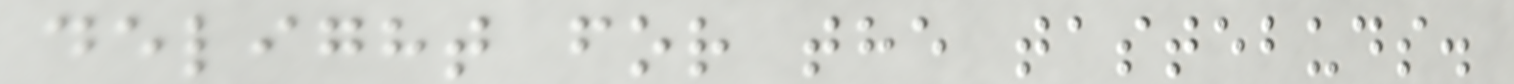delight for the tastebuds.
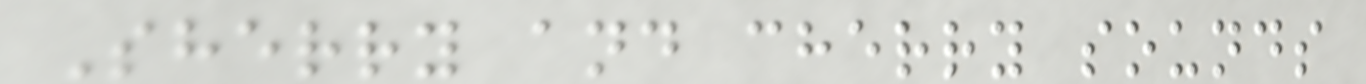Sherry and cherry sounds
